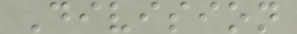Division
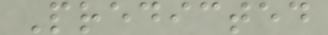Predicted
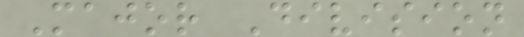Major Division
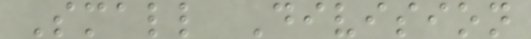Small Division
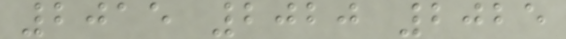2015 2020 2025
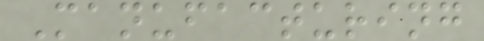Manufacturing
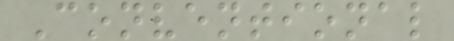Conventional
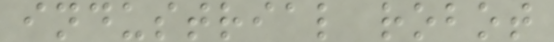industrial robot
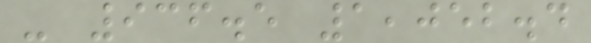- 936.5 1,052.4
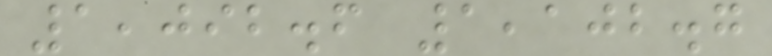1,092.6 1,102.7
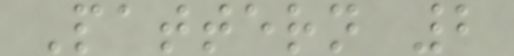Pattern 2
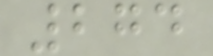274
